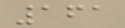161
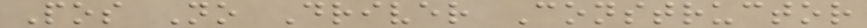Pos No Driver Constructor
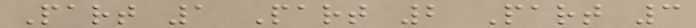Part 1 Part 2 Part 3
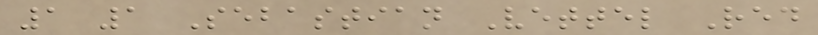1 1 Sebastian Vettel Red
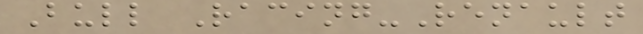Bull Racing-Renault
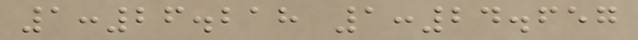1:26.218 1:24.657
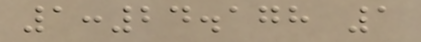1:24.178 1
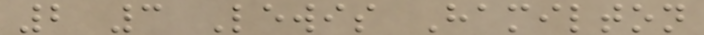2 3 Lewis Hamilton
